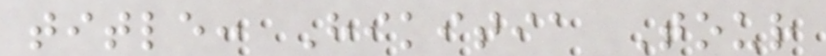title: Hikitia Tour
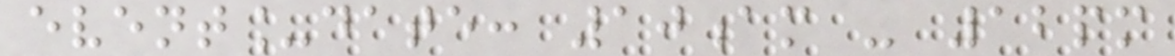event_date: 10am - 12pm
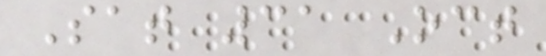Sat 31 Oct
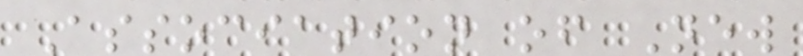Association of New
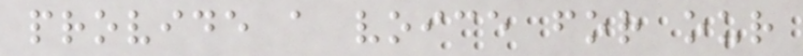provide a voice for our
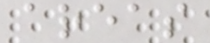areas
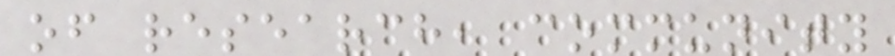of research, community
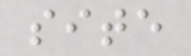site
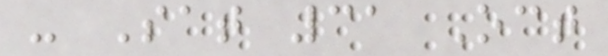- Sat 31 Oct
